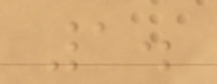1.
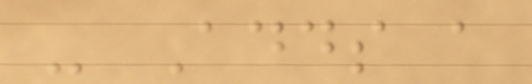- Adds a
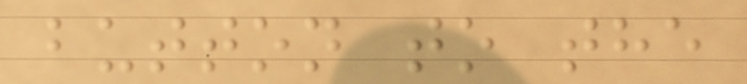button to the
